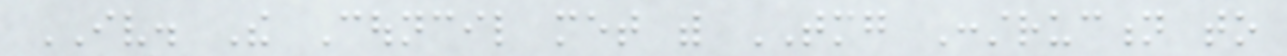IV. The Council met with TMG Construction to
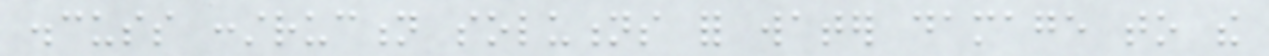discuss construction solutions for water damage to the
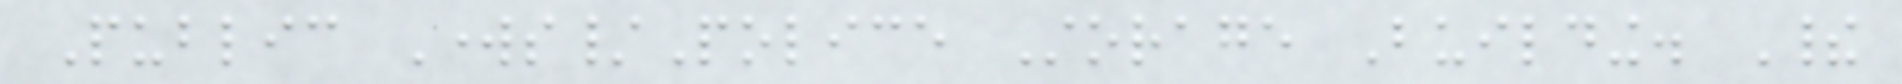Public Works/Police Storage Building. Their
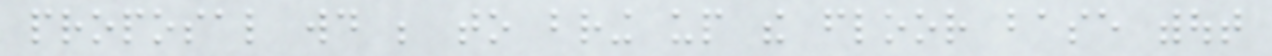proposal would be to bring up the floor base without
